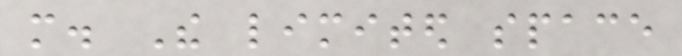more. The limited space
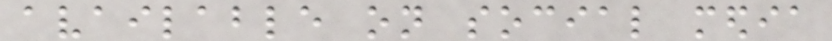available on social media
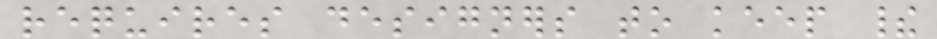requires designers to keep their
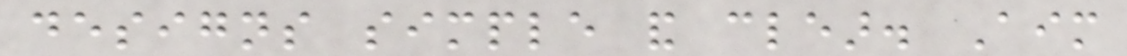designs simple and clear. Aim
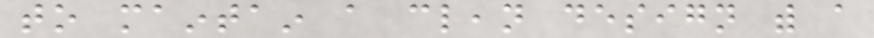to maintain a clean design with a
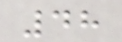48
